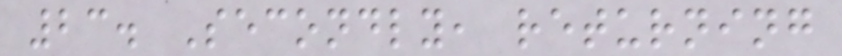23. Secondly, returning
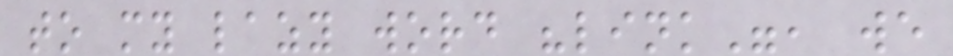to my lazy word "link", we
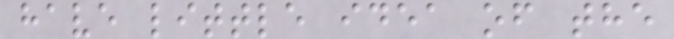have little idea of the
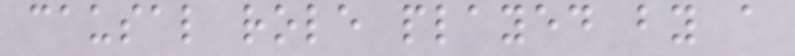causal role played by a
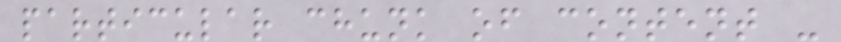particular chunk of content -
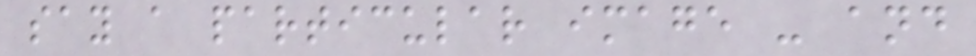say a particular image - and
